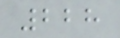228
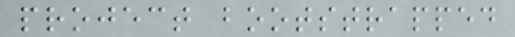project bootstrapped
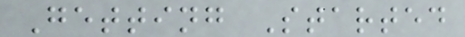Getting Started
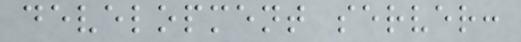development server:
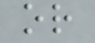or
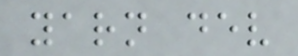yarn dev
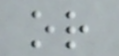or
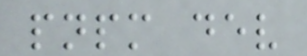pnpm dev
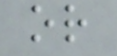or
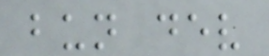bun dev
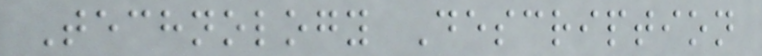Technology Description
